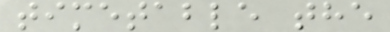timetable the
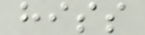hiss
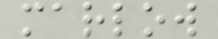marlow
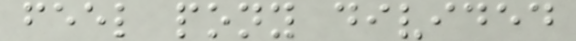feel pony divided
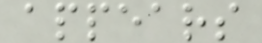appears
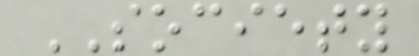SOCIETY
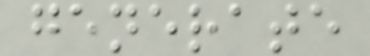generate
